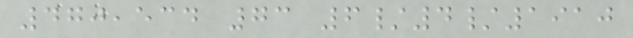470,534 73 6/4/1910
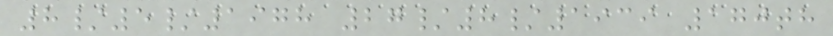8/5/1978 27/8/1939 170th
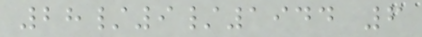28/9/1944 6
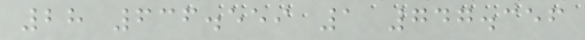28 636.559 1 747.356
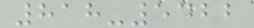818-5422
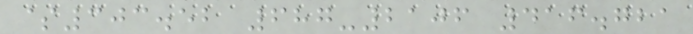$303.52 687-2106 416.721
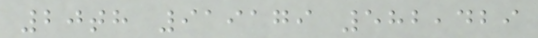20th 919179 582,429
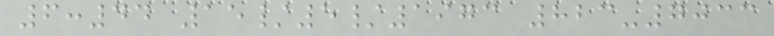6:44 15/5/1973 823-7033
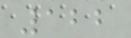122
